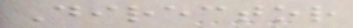Director
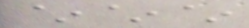~~~
